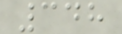348
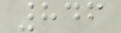846
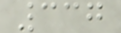337
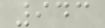943
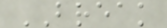BREAK
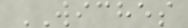WICHES
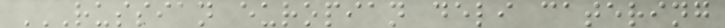RUSSIAN EUROPIAN DELI CATERING
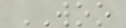WOO
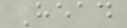Head
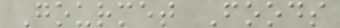Gourmet Foods
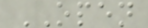OPEN
